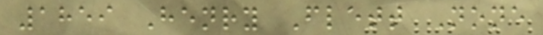1859 Henry Flett None
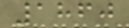1860
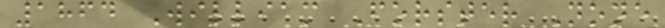1864 William Forster None
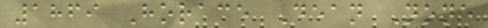1869 Horace Dean None
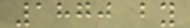1870 by
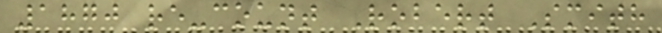1870 re-count Robert Smith
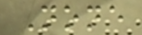None
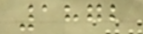1872
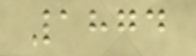1874
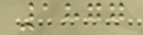1877
